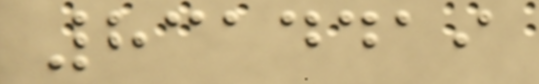8314419
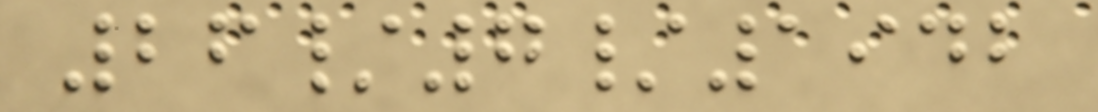26/7/1942
